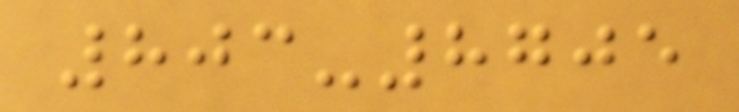803-8705
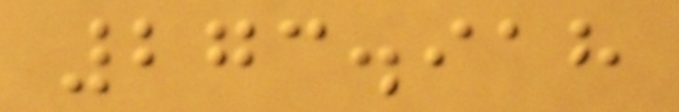273.918
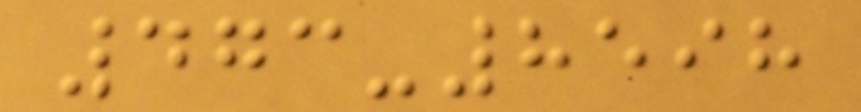473-8598
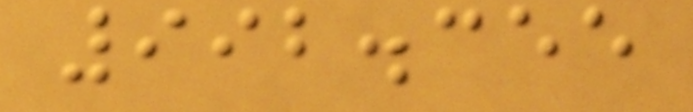992.355
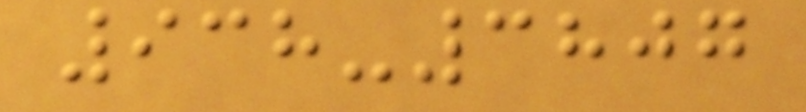938-3807
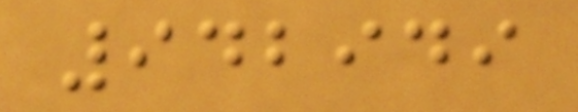942949
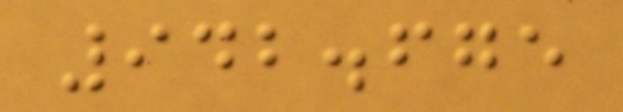942.675
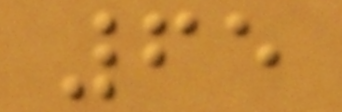65
